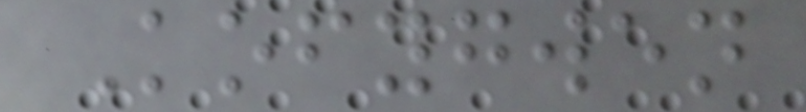Kofygwen
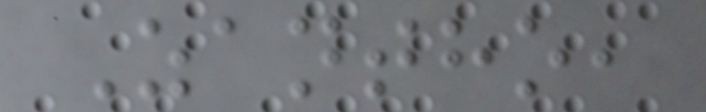Zantho,
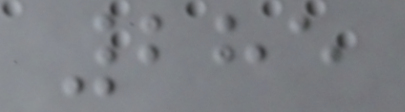285
